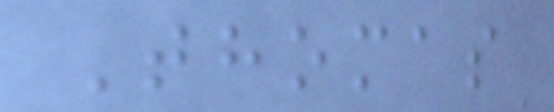Thomas
